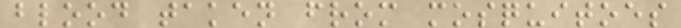blood taken from mosquitoes
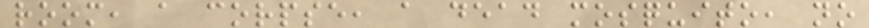room, a corpse, a dead mosquito, no
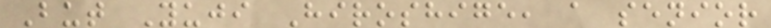But Yuji Hiroshige, a senior
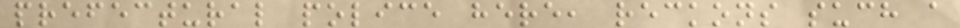prefectural police here, reckons such a
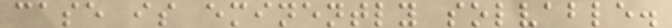case is eminently solvable.
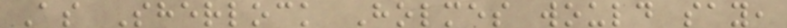As Sherlock Holmes would say,
